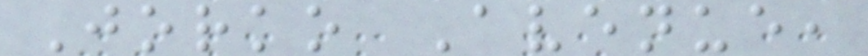Jorko Avenue,
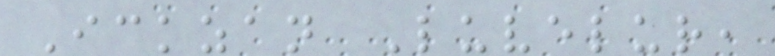Ickzan Luvelur,
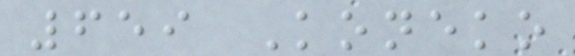659 Koneko
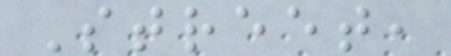Street,
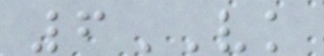6VK
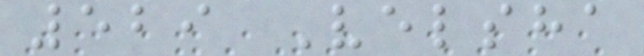529 Velsha
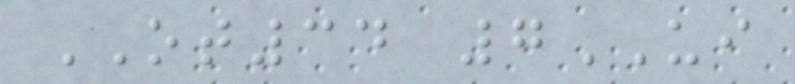OT34 7UI
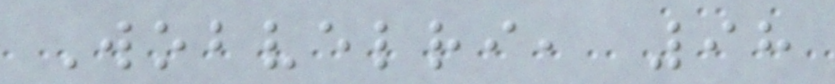Wobvelri, 98
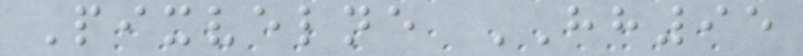Pixvelne HH95
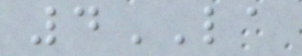4LA
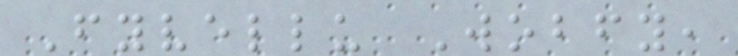Fyvellu Wobfy,
